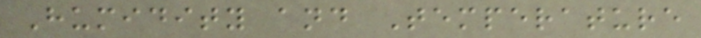Humidity and Temperature
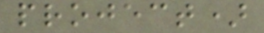project)
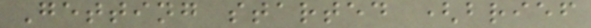Getting started (brief
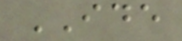IDE
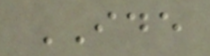IDE
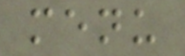menu
